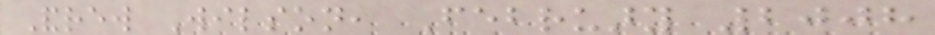Andrew Wilson, February 2008
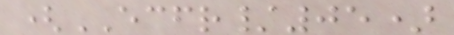(ECFR/05)
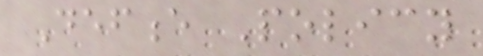Defence Policy
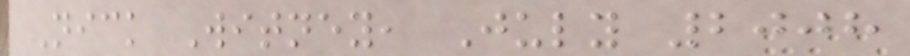Nick Witney, July 2008
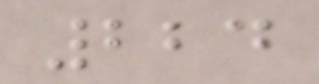224
